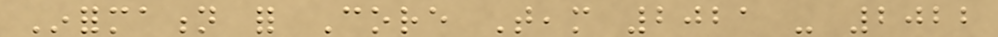Information for Core Team 2021 - 2022
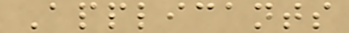Applicants
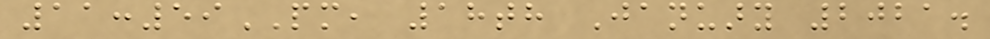11:59PM, 18th January 2021.
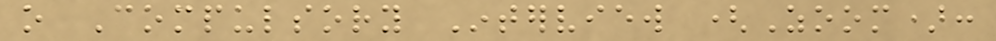o Compulsory Interview (Zoom):
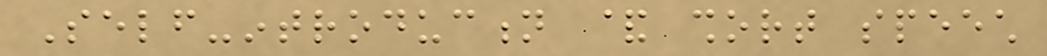Self-introduction & short speech
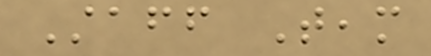Staff Team
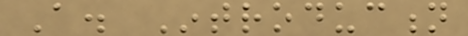A. Introduction
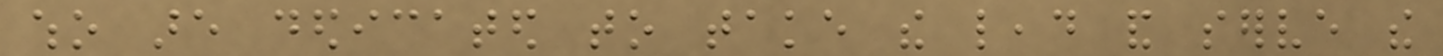who are dedicated to take the lead and serve the
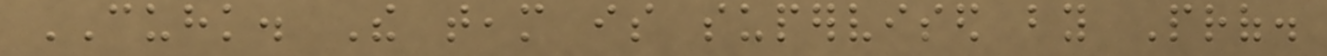CUHK. The team is supervised by Prof.
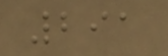291
